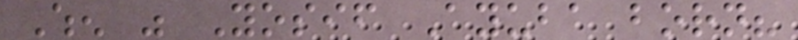When was Yosif Ayuba born?
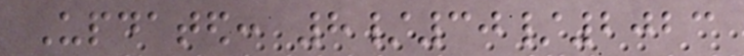Updated: 8/30/2023
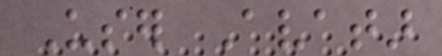User Avatar
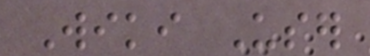Wiki User
